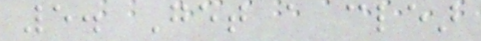5. Get a clear
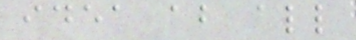idea about all
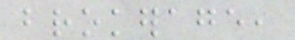brokerage,
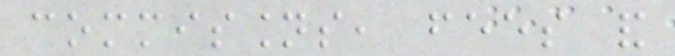commissions, fees and
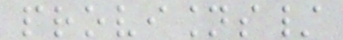provisions/
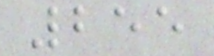255
